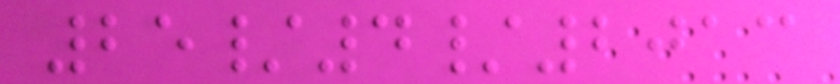25/4/2013
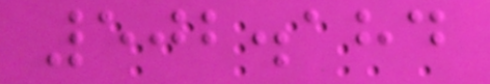502.184
